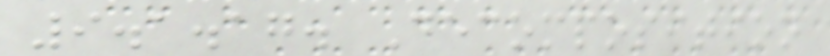9.1.17. Decomposition
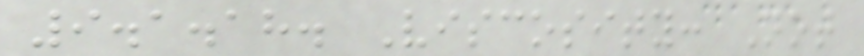9.1.18. Viscosity: Not
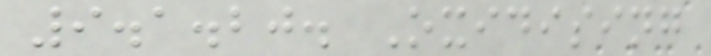9.1.20. Oxidising
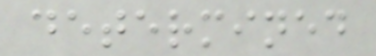determined
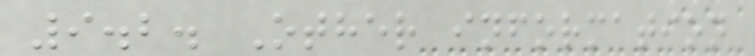9.2. Other information
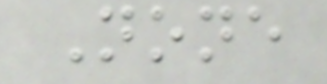None
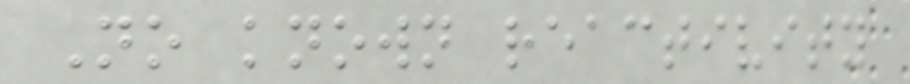No known reactivity
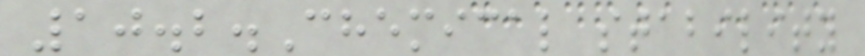10.2.Chemical stability
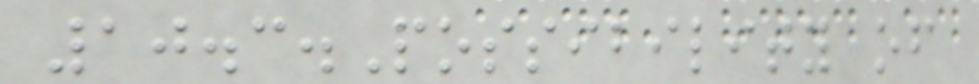10.3.Possibility of
